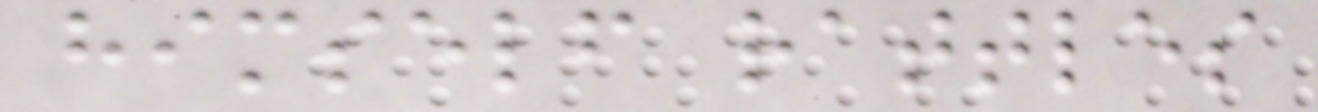himself rattles
